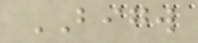BIGW
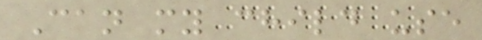Can my child use
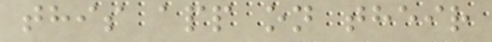this app on their
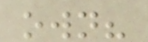own?
